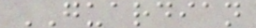GUARDIAN
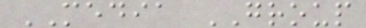MEDIA GROUP
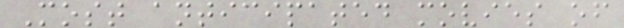Most anticipated movies of
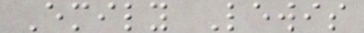Emily Lewis
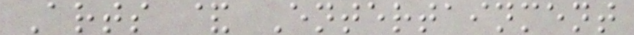Arts & Entertainment
